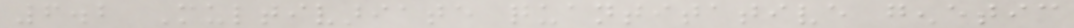6.2 Multivariate quantitative genetic
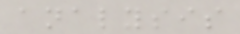analysis
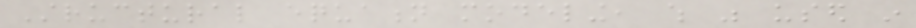Structural equation modeling, which was used in
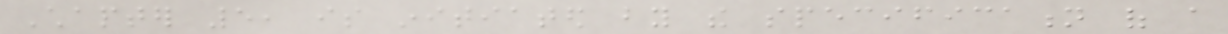Chapter 5, is initiated by the specification of a
